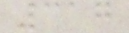317
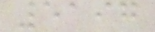5197
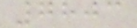7803
